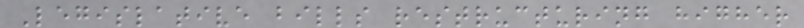Legislative bills restructuring higher
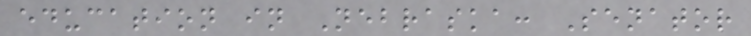education in Nebraska: Senator
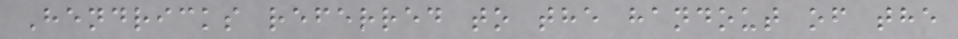Hendricks referred to the handout of the
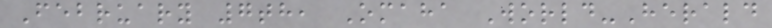February 7th, Omaha World-Herald
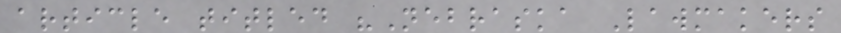article titled "Nebraska Lawmakers
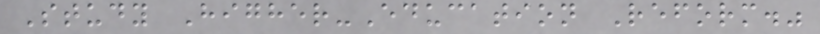Study Higher-Education Reform."
